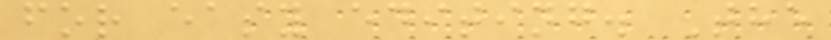for easy editing. The
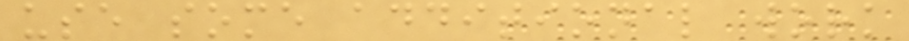use some additional work
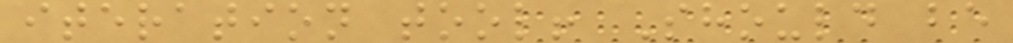iteration tool! Should be
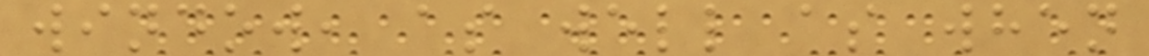window, as well as when
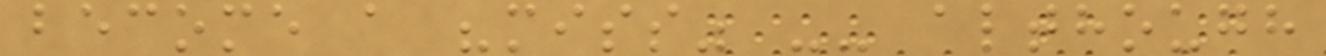become a "miss" -- although
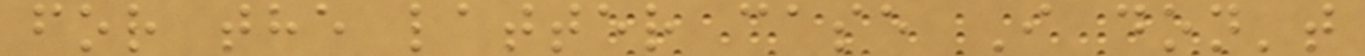for the latter case I don't
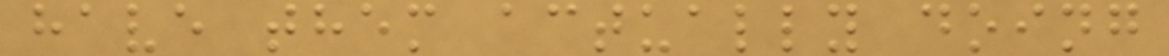have them actually doing
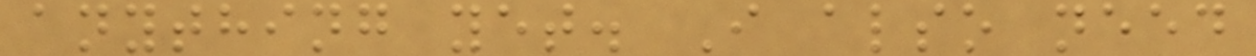anything yet. I also need
